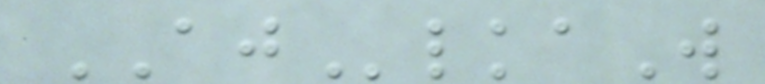AJlkaW
